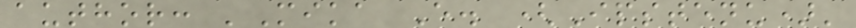author: 'Mika E. (Ipstenu)'
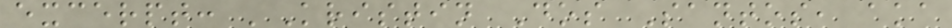excerpt: 'Kristin Dos Santos, aka
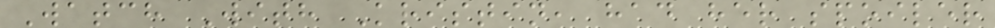Watch With Kristin, had her spoiler
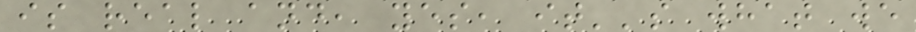is real and, yes, it''s what we
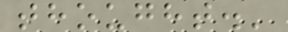thought.'
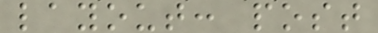layout: post
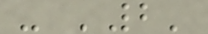- '2'
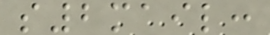s2mail:
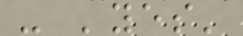- 'yes'
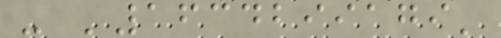- '1634299179'
